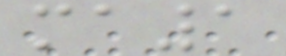ma1
